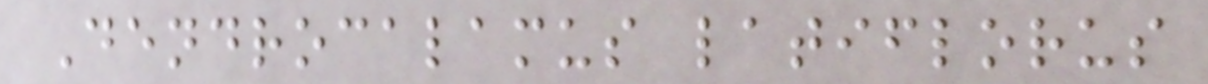Dendrocalamus latiflorus
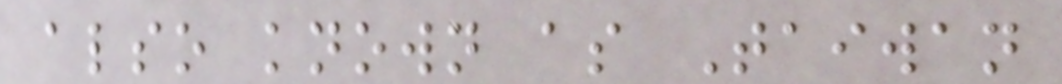also known as Taiwan
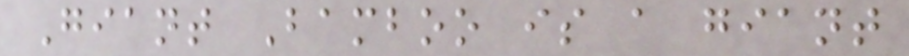Giant Bamboo is a giant
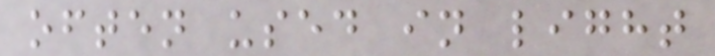often used in light
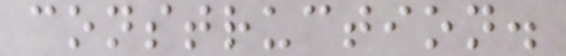construction.
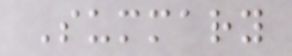Summary
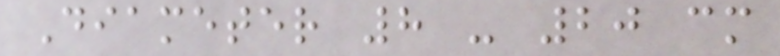Diameter 8 - 20 cm
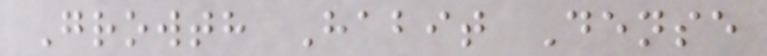Growth Habit Dense
